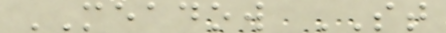MEADOW ST
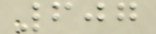607
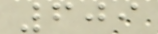609
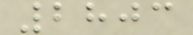2803
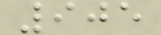905
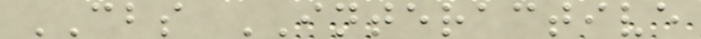CBS INTERACTIVE
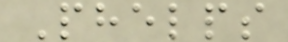Phelps
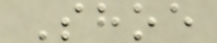Shoe
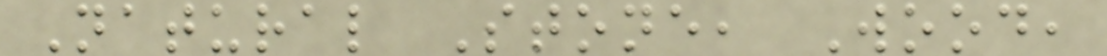Natural Stone, Wood,
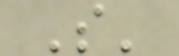S'
